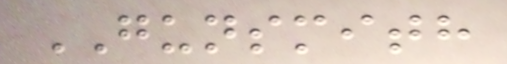GUNSMITH
